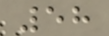58
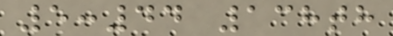5:44 138th
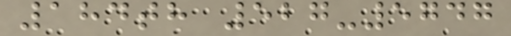184th 527-5747
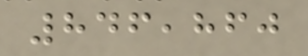846,860
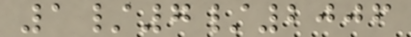1/7/2006
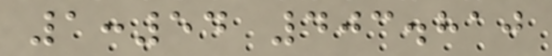1:54 403.810
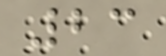23
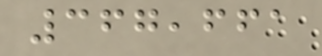367,661
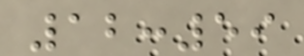12:59
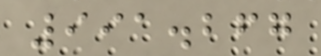991.267
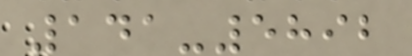141-5892
